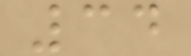34
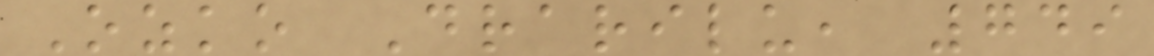Ozko Drarilu, 749
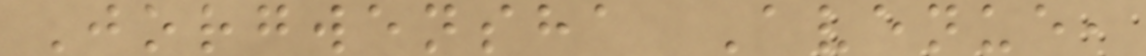Jorgwensha Avenue,
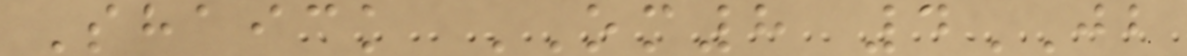Shaick OM8 4JB
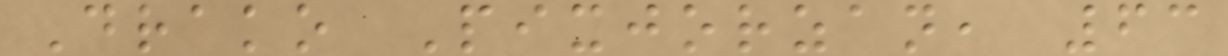Drako Pixjorzan, 63
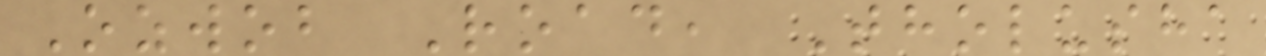Ozwob Road, Tholusha
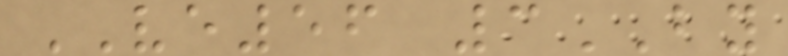VE56 3BY
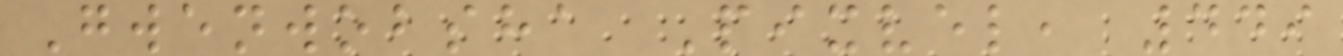Gwenwobsha Pixvel, 449
